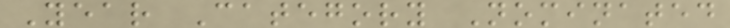Year Category Nominated
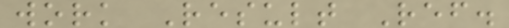work Result Ref.
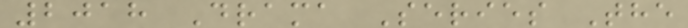2018 Drama Series The
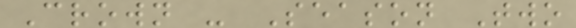Crown - Season Two
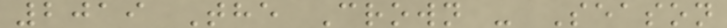2019 The Crown - Season
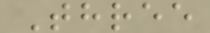Three
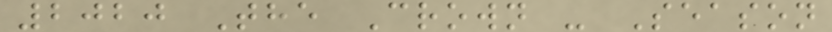2020 The Crown - Season
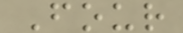Four
